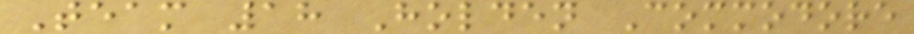Team 18 Holden Commodore
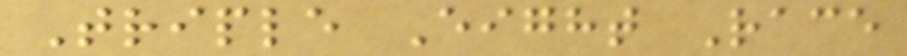Triple Eight Race
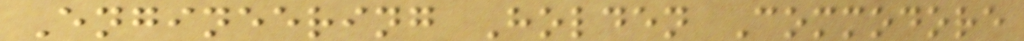Engineering Holden Commodore
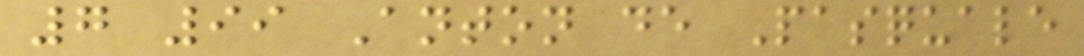7 99 Anton de Pasquale
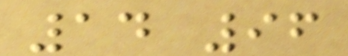14 96
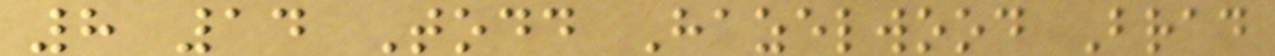8 14 Todd Hazelwood Brad
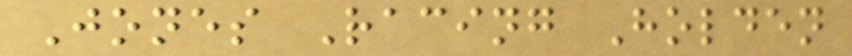Jones Racing Holden
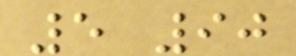5 90
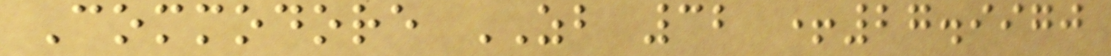Commodore ZB 32 +27.9970
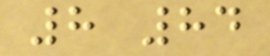8 84
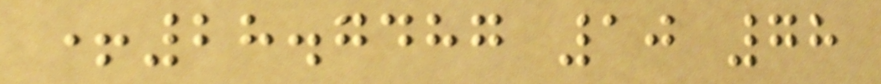+28.7487 10 78
